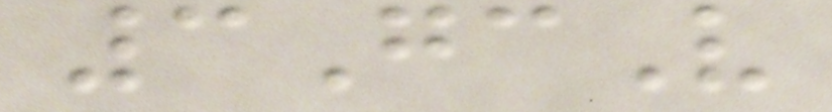3GcV
